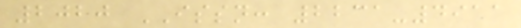2020 ISSN: 2231-4911
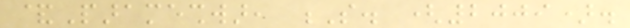&Parameshwar, S. (2009).
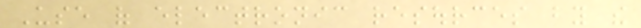Use of electronic resources by the
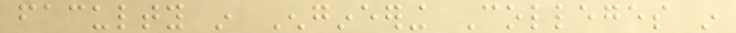faculty in Engineering Colleges in
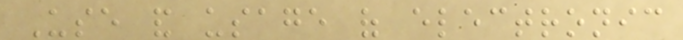Use and usage of electronic
